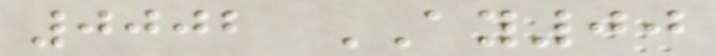0002 AY00
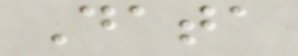Data
